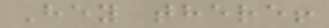Hey there!
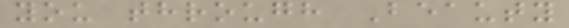you through Beauty
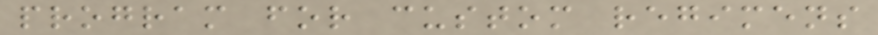program for custom regimens
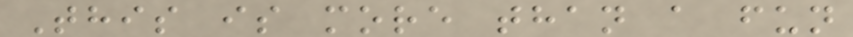This is more than a fun
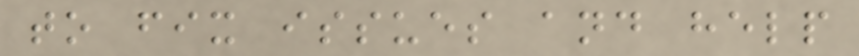to fix issues and help
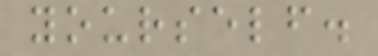yourself.
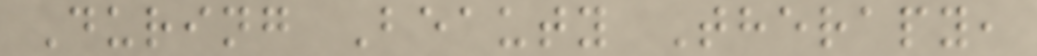During Beauty Therapy,
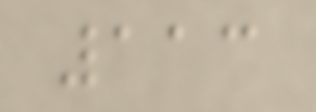113
